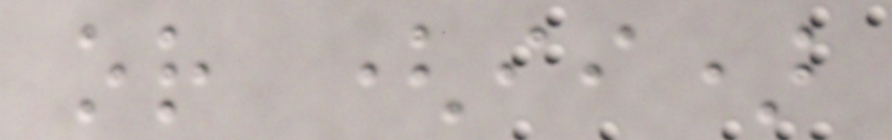or (ii)
